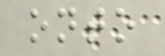onto
